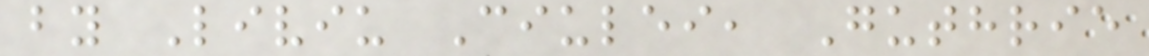by Liviu Ciulei, Guthrie
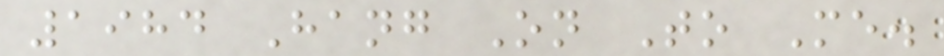1984 Hang On To Me.
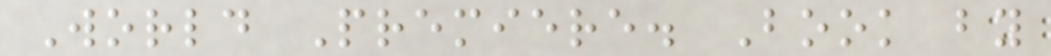World Premiere. Book by
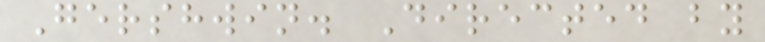Gershwin. Directed by
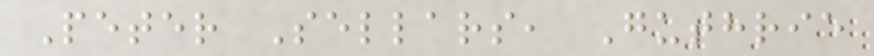Peter Sellars, Guthrie
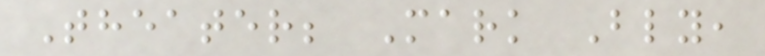Theater; Mark Bly,
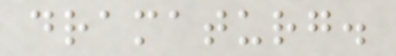dramaturg.
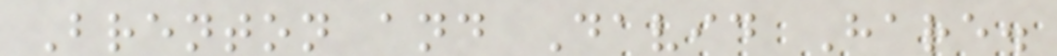Brenton and David Hare.
